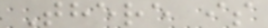There is
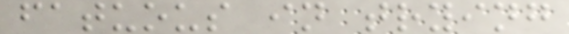fatuous in trying
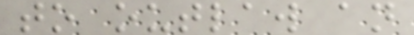to outlaw an
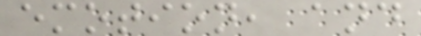emotion, and
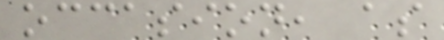occasion, as
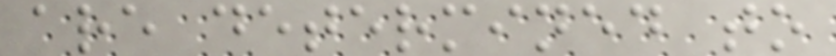are determined to
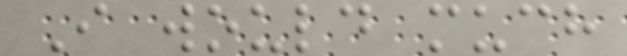I would much
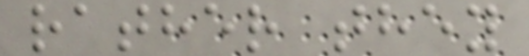rather they
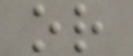or
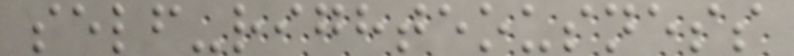self-righteousness
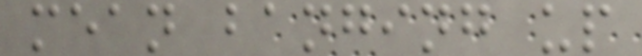mean banging up
